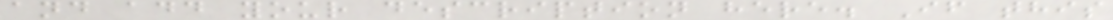and add your description here. If this
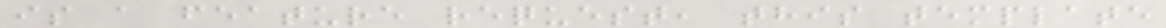is a feature request, this template
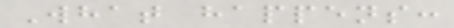What happens:
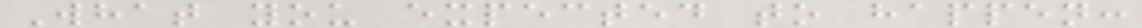What you expected to happen:
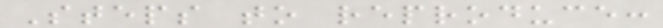Steps to reproduce:
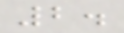2.
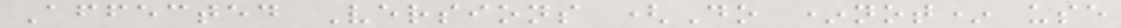Affected Versions (Do *not* use
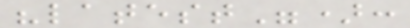"latest"):
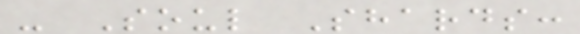- Soul Shards:
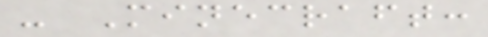- Minecraft:
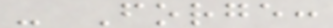- Forge:
